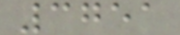3751
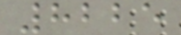8225
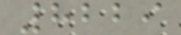8229
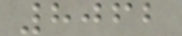8062
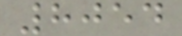8054
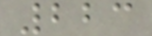223
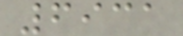6931
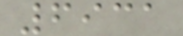6931
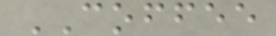COFFEE
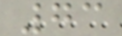73
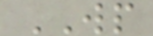WP
